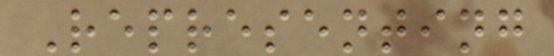Representing
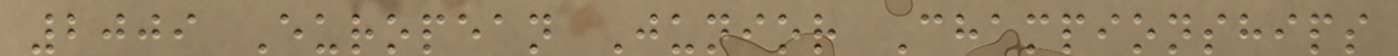2009 European Junior Championships
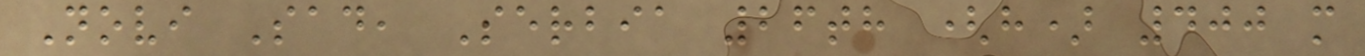Novi Sad, Serbia 26th (h) 400 m
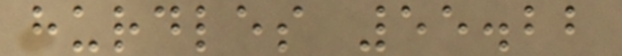hurdles 55.22
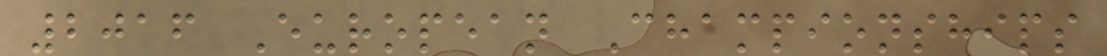2016 European Championships
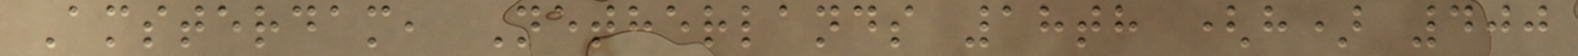Amsterdam, Netherlands 18th (h) 400
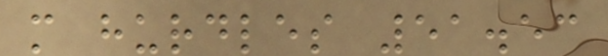m hurdles 51.53
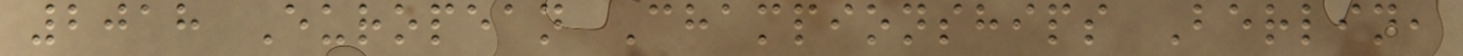2018 European Championships Berlin,
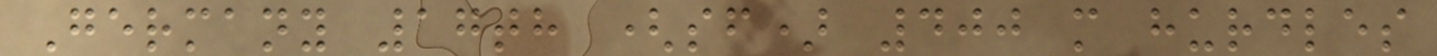Germany 17th (sf) 400 m hurdles
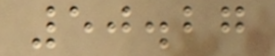50.27
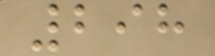298
